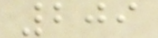209
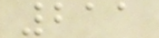211
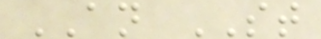AN ST
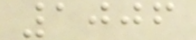1006
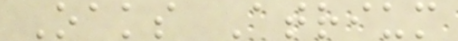Oaks Atrium
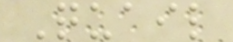Quail
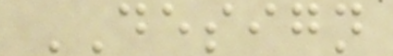DESIGN
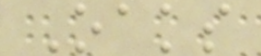Oaks
